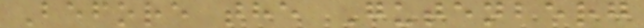Before the Gutenberg
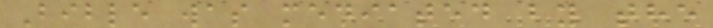Bible was mediated by the
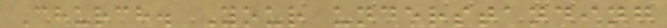Church. Your understanding
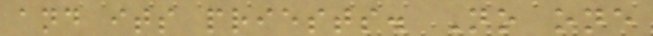and its priests. No one
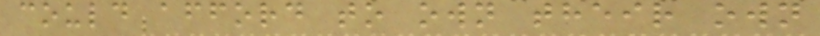could afford to own their own
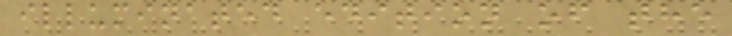illuminated edition of the
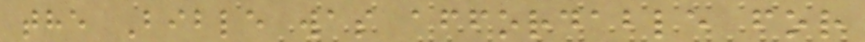the Bible was affordable for
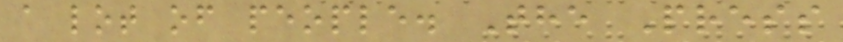a lot of people. The Press
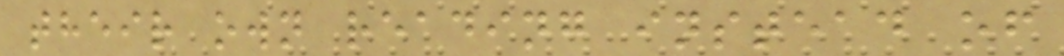their own reading instead of
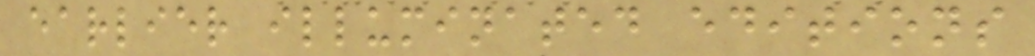earlier illuminated editions
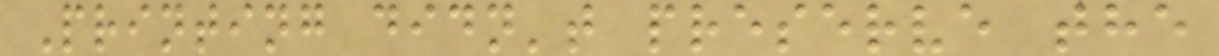Printing didn't preserve the
